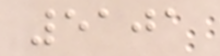5101
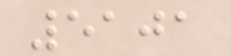5101
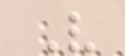V
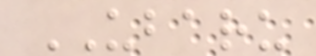UBARU
